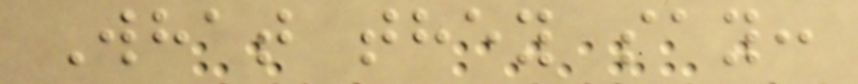What they say:
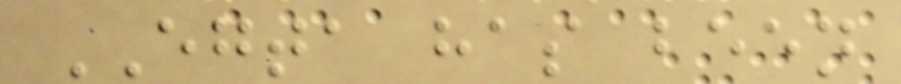EGTA has been
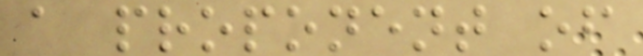a proponent of
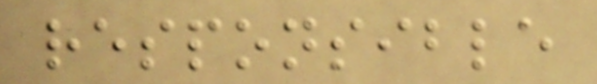responsible
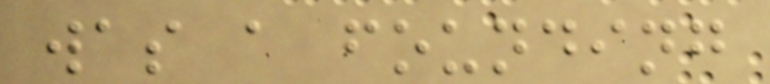was a founding
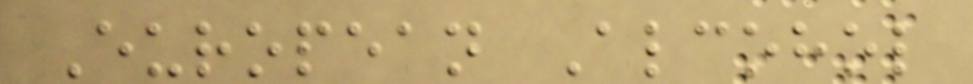European Alcohol
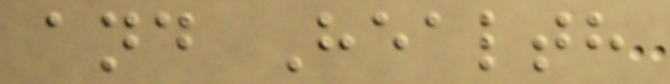and Health
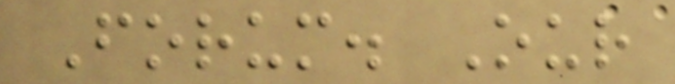Forum. Our
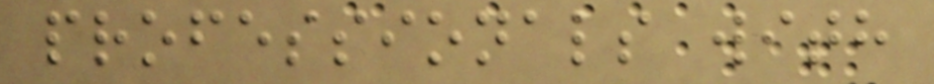professionals with
